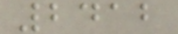2412
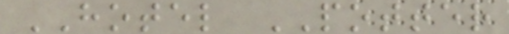HOTEL POTTER
